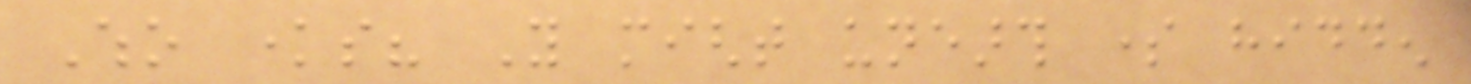Who knows? You might unearth some hidden
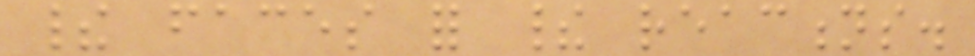their faces for their reactions.
